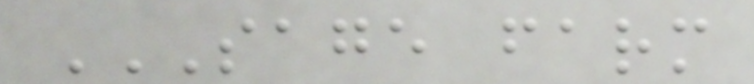SAGE FARM
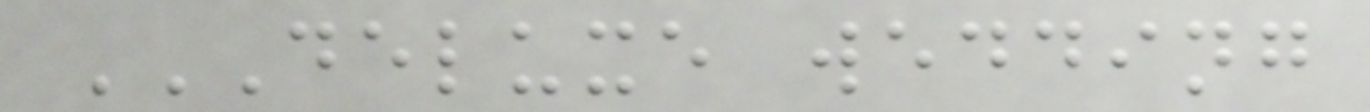DELUXE WEDDING
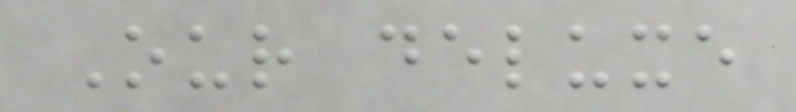Our deluxe
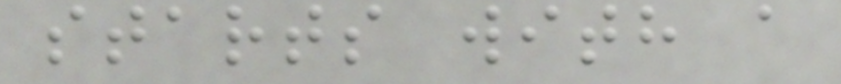starts with a
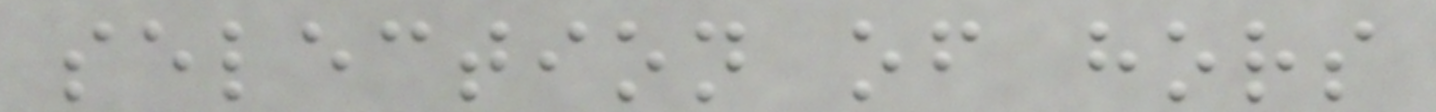selection of hors
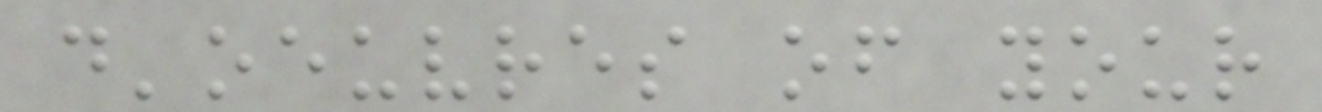d'oeuvres of your
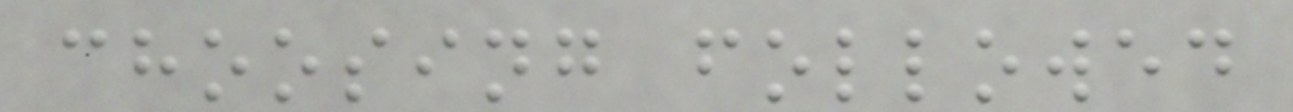choosing followed
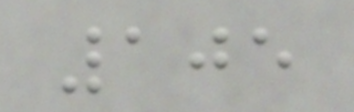105
